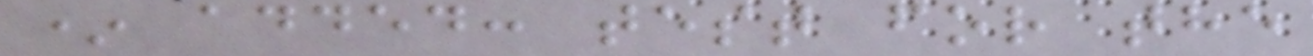* added: test for the
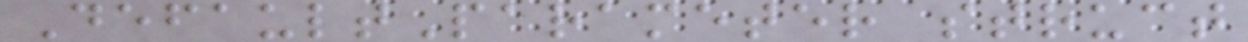DefaultParameter struct
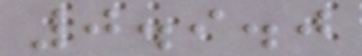0.9.0
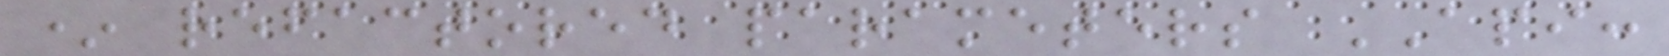* refactored parameters API:
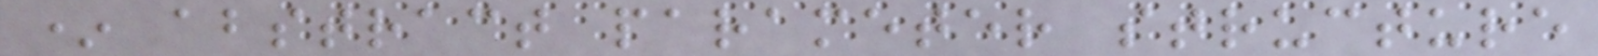* abstract parameter structure
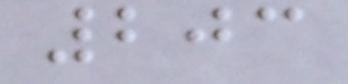203
